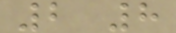2 8
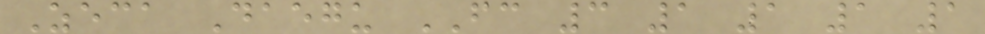Zeca Daegu FC 3 1 1 1 1
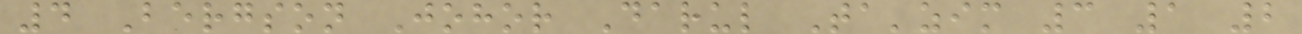4 Bergson Johor Darul Ta'zim 3 1 2
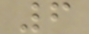6
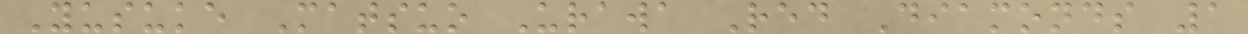Yusuke Matsuo Urawa Red Diamonds 1
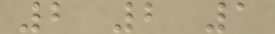2 2 1
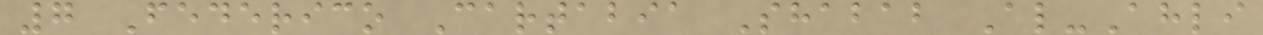7 Federico Cartabia Shabab Al-Ahli
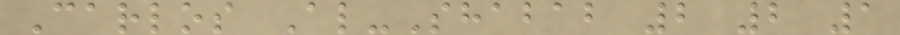Carlos Al-Shabab 2 2 1
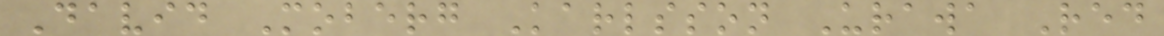David Moberg Karlsson Urawa Red
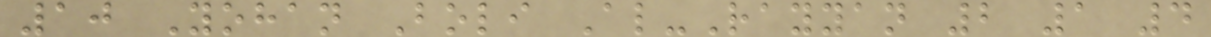10 Yohan Boli Al-Rayyan 2 1 4
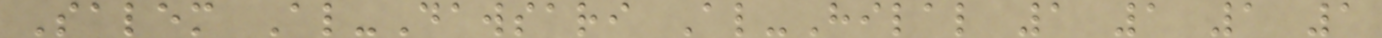Salem Al-Dawsari Al-Hilal 1 1 1 1
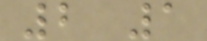2 1
